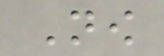Now
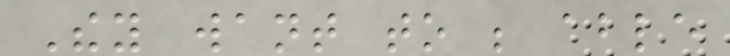They want to be able
